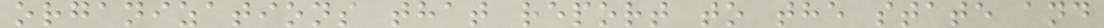organizations that report to the state and
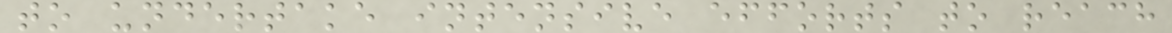to undertake intensive efforts to reach
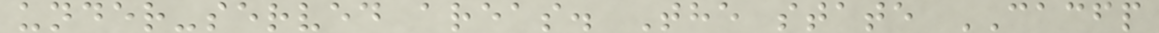under-served areas. The state CACFP
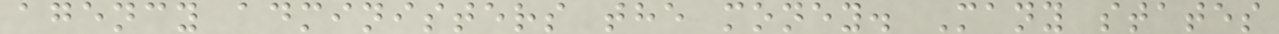agency administers the money. Many states
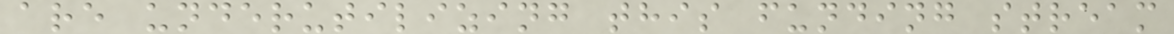are underutilizing this funding stream
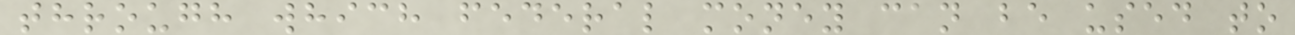through which federal money can be used to
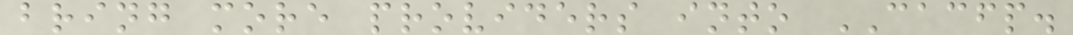bring more providers into CACFP.
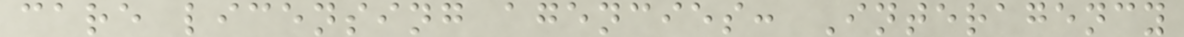care licensing agencies: Interagency
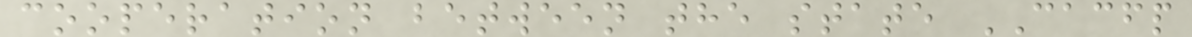cooperation between the state CACFP
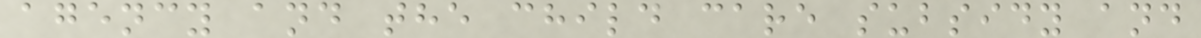agency and the child care subsidy and
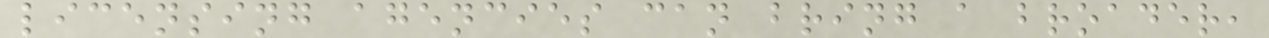licensing agencies can bring a broader,
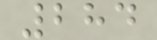284
